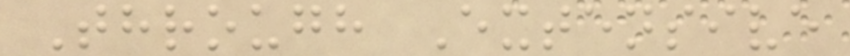Through Extensive
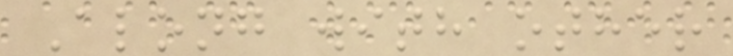Along with other
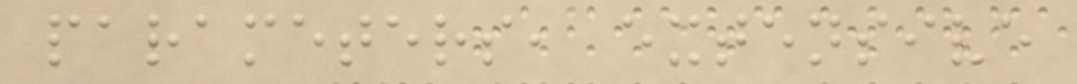parameters, extensive
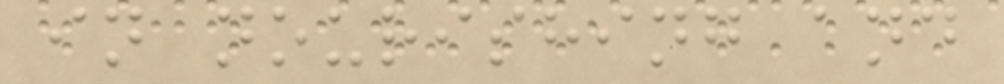in nourishing and
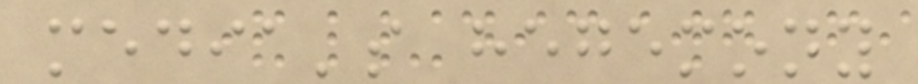media's hegemony
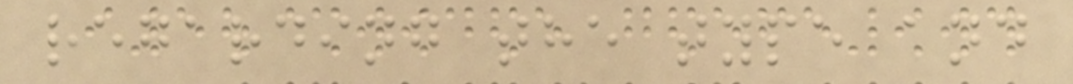regarding the type and
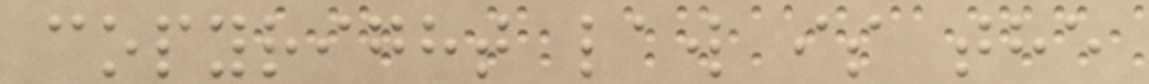copyright law is the
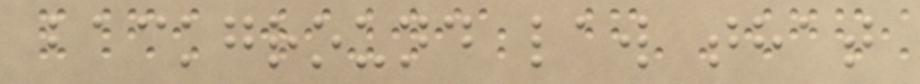background law that
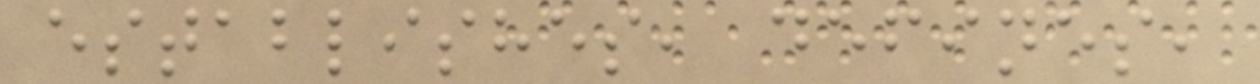establishes, defines,
